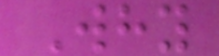Why
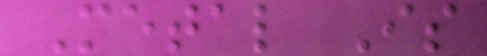Metal Is
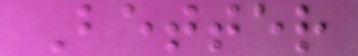Better
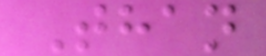Than
